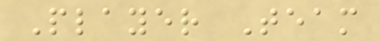Player Team
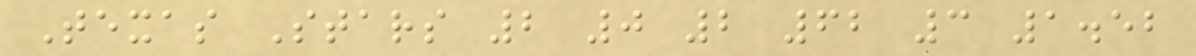Texas Stars 2 0 2 62 3 1.52
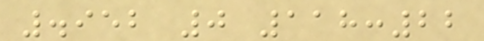.952 0 118:22
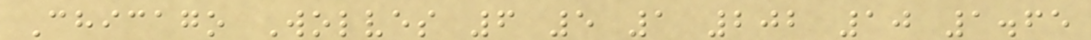Chicago Wolves 6 5 1 202 10 1.65
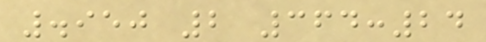.950 2 364:24
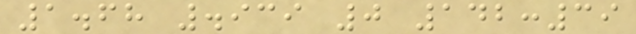1.68 .939 0 142:39
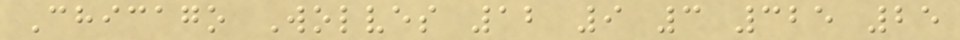Chicago Wolves 12 9 3 325 25
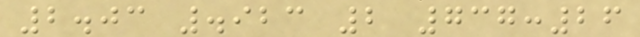2.03 .923 2 737:26
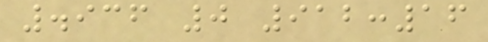.936 0 912:16
